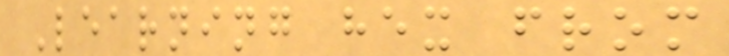Learning hex from
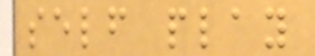self play
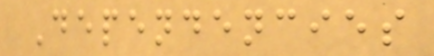Dependencies
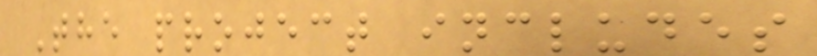The project includes
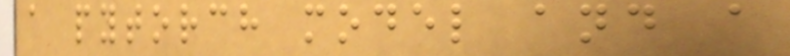a pytorch model and a
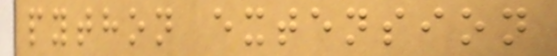python extension
